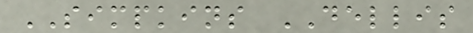SIMPKINS DELLIS
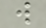w
